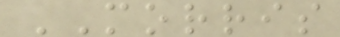MORRIS
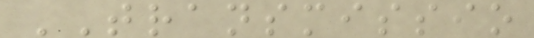TRANSMISSIO
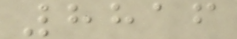8816
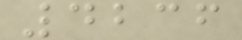4236
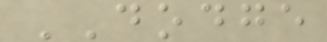DODGE
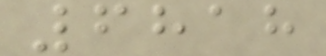6818
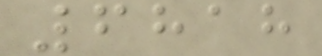6818
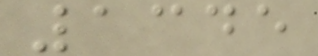1345
